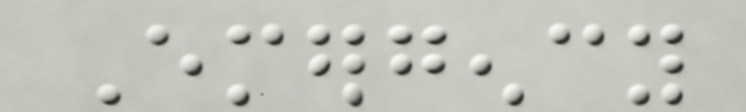Emergency
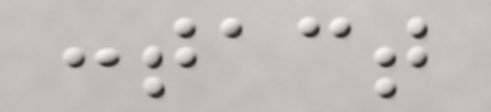contact
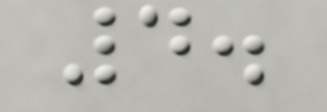4.
